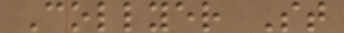Collyer St
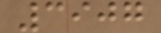3907
